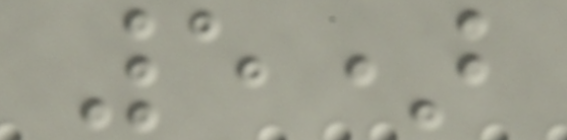5)
